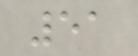51
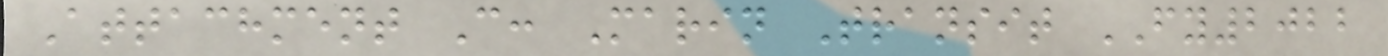Attachment C: Marin Transit FY2022
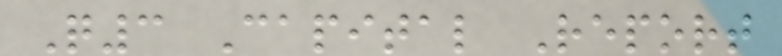Q3 Capital Report
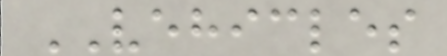VEHICLES
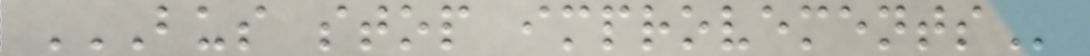BUS STOP IMPROVEMENTS
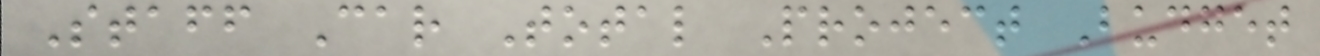Staff Car Total Project Budget
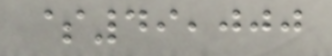$49,000
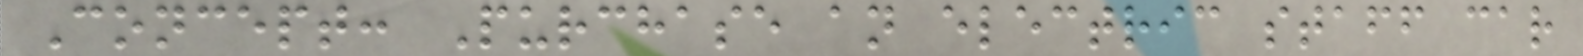Concept: Purchase an electric staff car
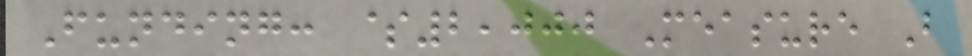Funding: $2,000 Measure B
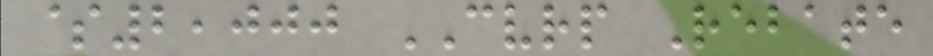$2,000 CVRP Rebate
